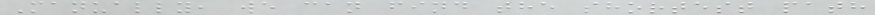Manually, we can find the shortest path
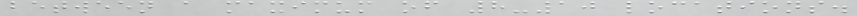between a maximum of 8-10 locations.
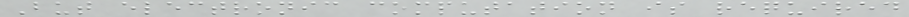But electronic computation is required
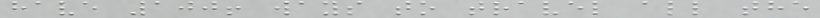have 100! ways to travel all the
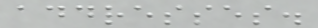addresses.
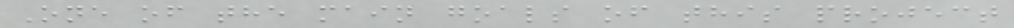One of the main goals of this project
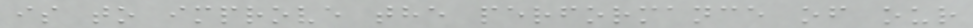is to improve the performance of our
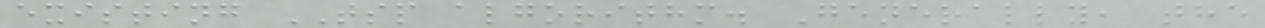existing TSP algorithm. Generally, the
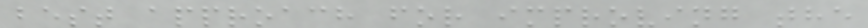best approach for improving the
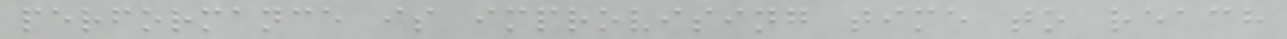performance is improvising time to reach
